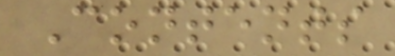Contents
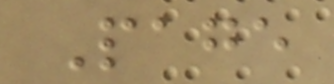Page
